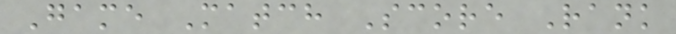Game Match Score Rank
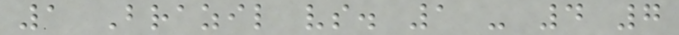1 Brazil vs. 1 - 4 7
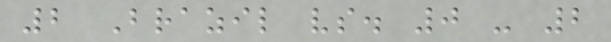2 Brazil vs. 0 - 2
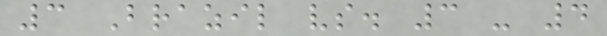3 Brazil vs. 3 - 4
